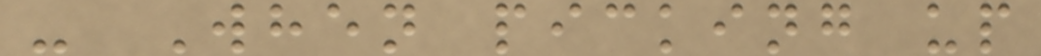- When picking up
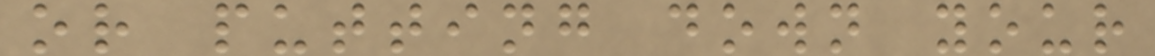or putting down your
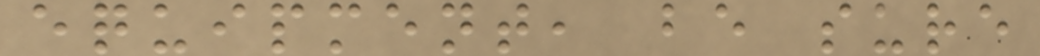equipment, be sure
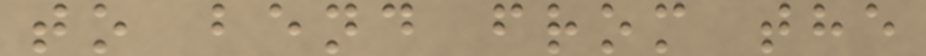to bend from the
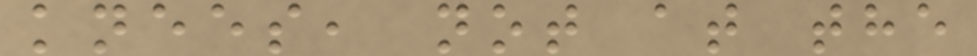knees, not at the
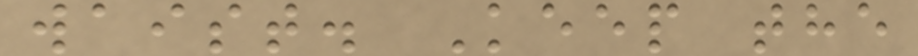waist. Keep the
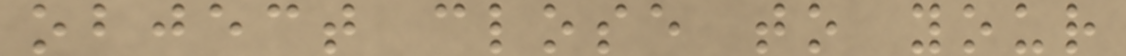object close to your
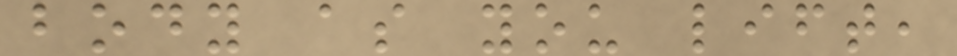body as you lift,
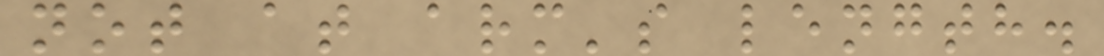not at arm's length.
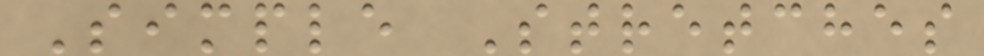Simple Stretches
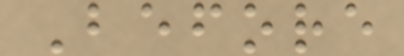Before
